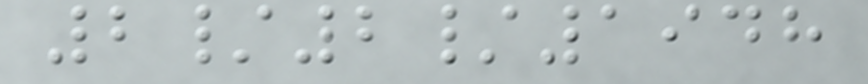2/2/1948
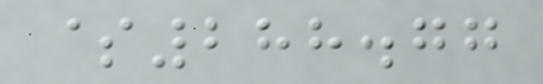$288.77
